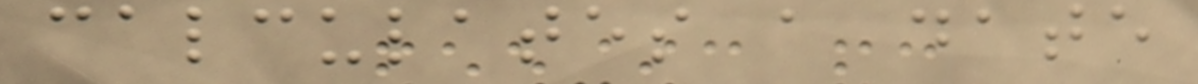calculates a date
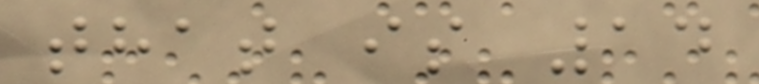that is 14
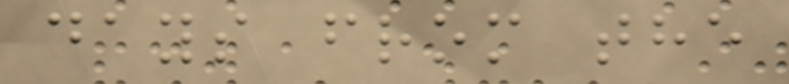days from the
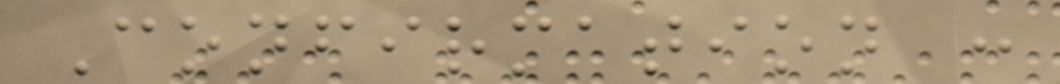Confirmation :
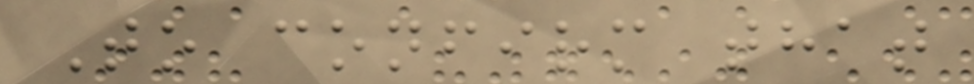To confirm that
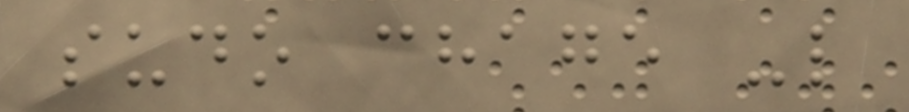sudo chage -l
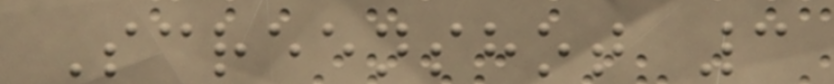Screenshot 3
